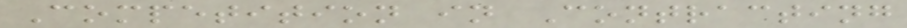Competition in Contracting
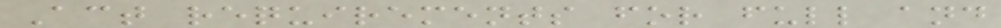Act requirements for full and
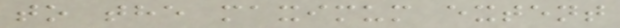to the maximum extent
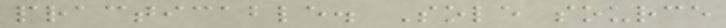practicable. Sole source
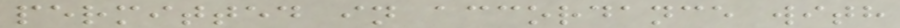permitted in accordance with
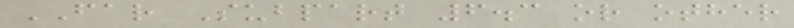FAR Subpart 6.3 or other
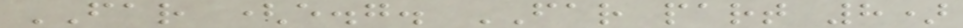FAR (e.g. FAR part 8)
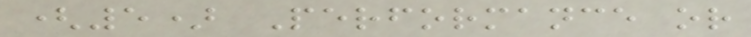(5) Performance or
